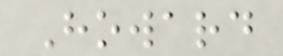Howard
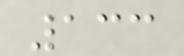133
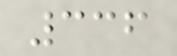336
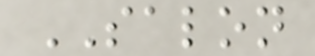SALON
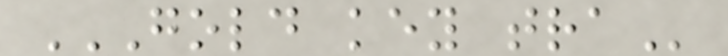GOLD KEY TRA
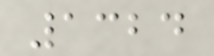1324
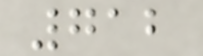712
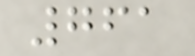761
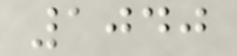1040
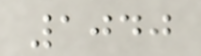1040
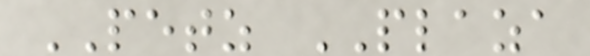PETZ PLAZA
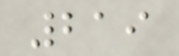219
